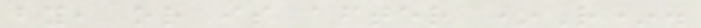by, or is after *R*.
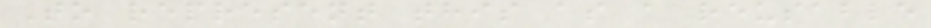To represent this as a reusable
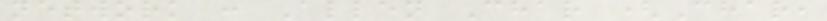network : Allen Char (Char,
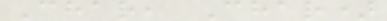Char, Char)
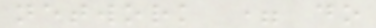network = do
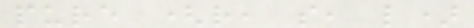pure (r, s, l)
